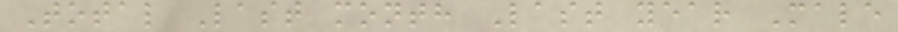Total Last month Last year Male
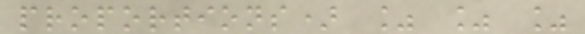proportions) % % %
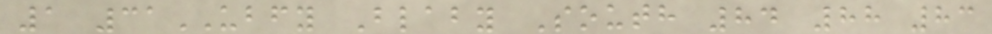1 31UBFY Blaby South 84 88 83
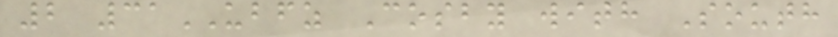2 31UBFZ Cosby with South
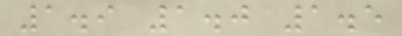1.9 1.0 1.5
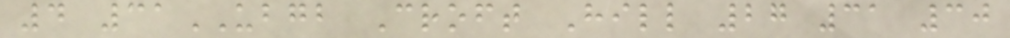4 31UBGB Croft Hill 27 31 30
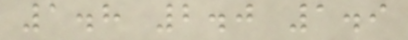1.8 2.0 1.9
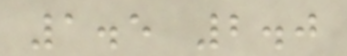1.5 2.0
